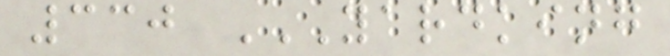330 YARDKING
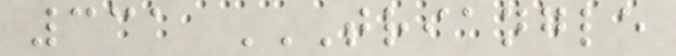331 TRIANGLE
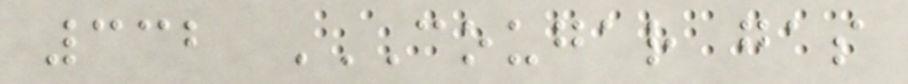332 COUGAR GAS
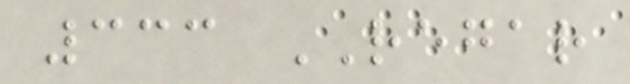333 REGAR
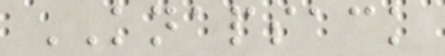KNAPSACK
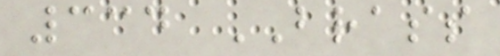334 BRASS
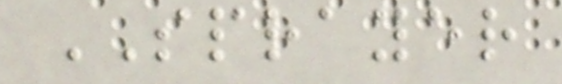SPRAYER
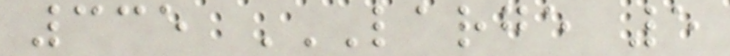335 LARGE 5
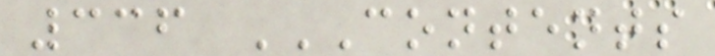336 CONTENTS
